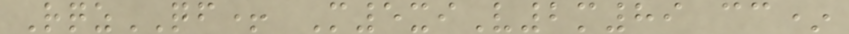RqzQF+ M5xiV2m89 cc*
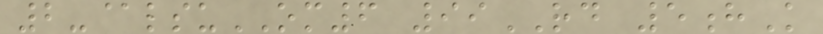2-@lsuOM6 99RD 5hK
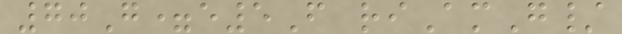70G=e5F riAmG/
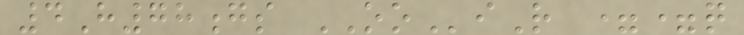4H78gs OOiR ==q
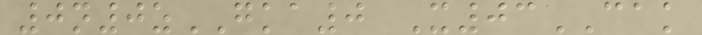0n0zGKA0 X03CAK
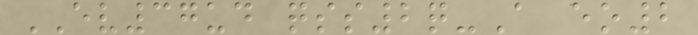EV37ud qss2q-A eo2
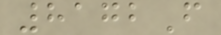8172F
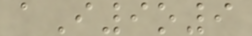aI9o9
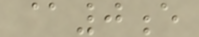@0e
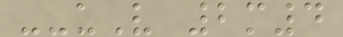--uV 2m4
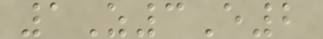1Z3E2
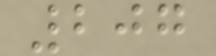207
